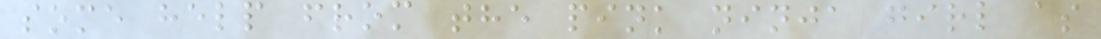some help from the pink ninja girl as
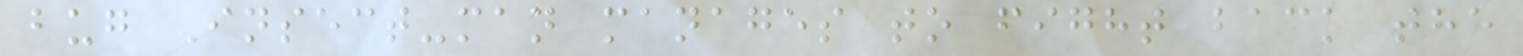bug Insect-man manages to fight back the
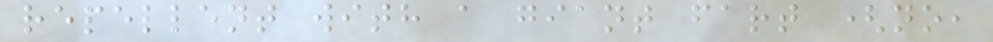repellent with a giant fart (no,
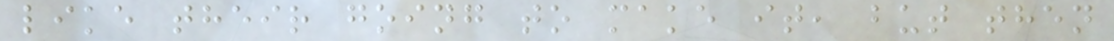like their going to make it, but then
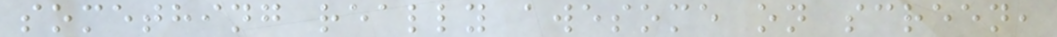something really awesome on screen,
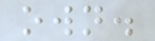own.
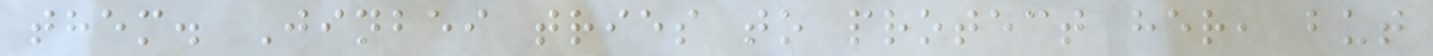them. Jinbei tries to protect her, but
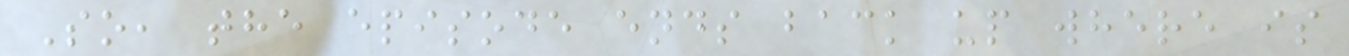So, the episode ends back up where is
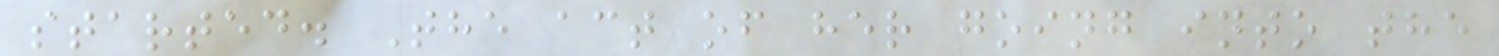started. The act of her going into the
